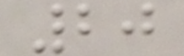20
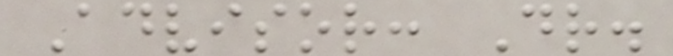Advisor: Dr.
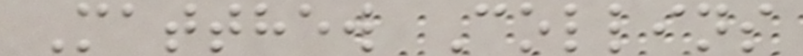Matthew Collins
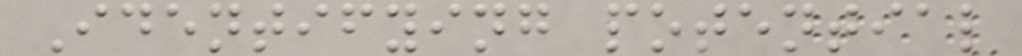Identifying potential
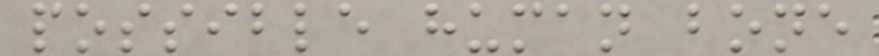possible human bone
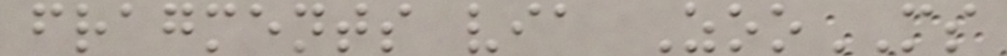fragments via ZooMS
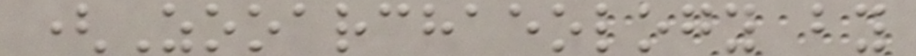(Zooarchaeology by
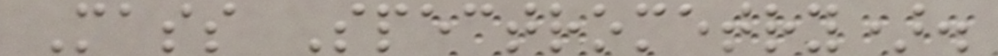Mass Spectrometry).
